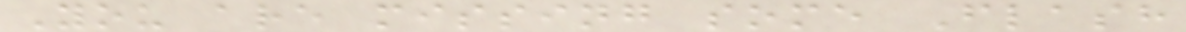You are missing some Flash
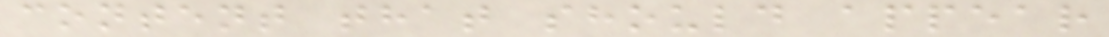content that should appear
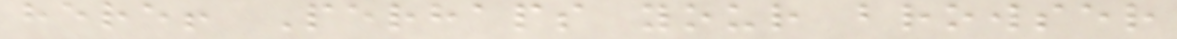here! Perhaps your browser
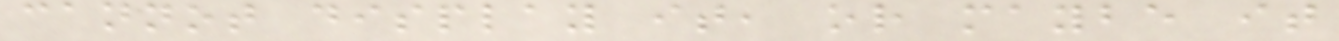cannot display it, or maybe it
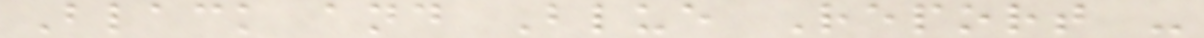Black and Blue Report -
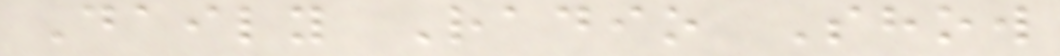Daily Radio Show
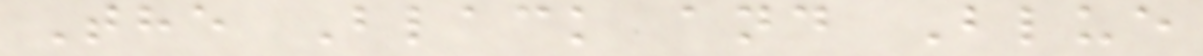The Black and Blue
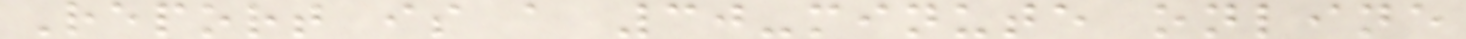Report is a 30-minute online
